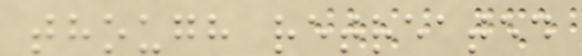though retreated
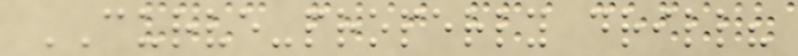CURVE-properly drill?
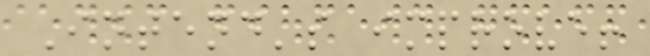Intend's improve!
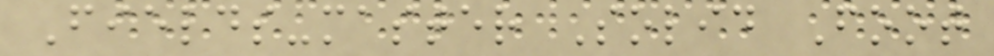Fields-master Solid Foot
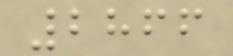2866
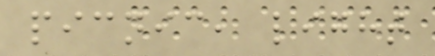picnic, light
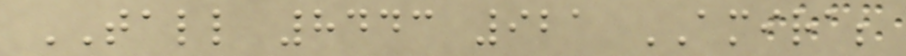TALL 8443 921 AMIRA;
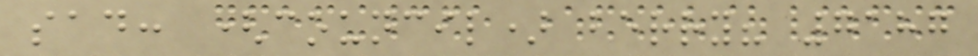sad: (council) berry? 7187
